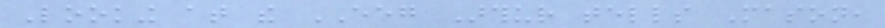Looking at the EEG Arthur tells Mason,
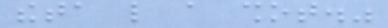theta like a shot."
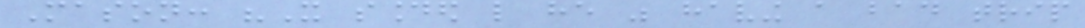Mason: "It sounded like he was having a bad trip
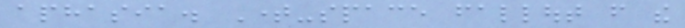aphasia. Time-space fallout from the
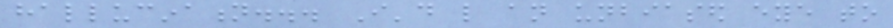hallucination... I'd like an unbiased eye to
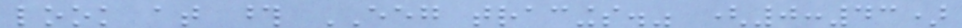look at those EEG tracings." (0:43)
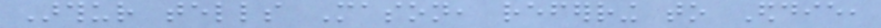Arthur tells Mason, referring to Eddie,
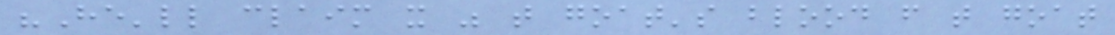"He'll claim it was that goat's blood from that goat
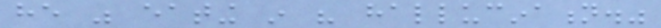he was eating in his hallucination."
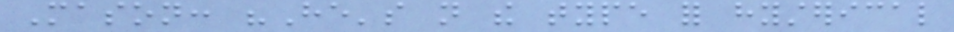Mason: "He's not the type for hysterical
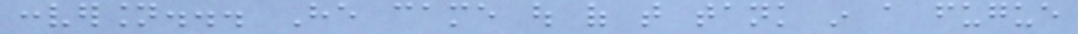conversion... He came out of that tank in a fugue
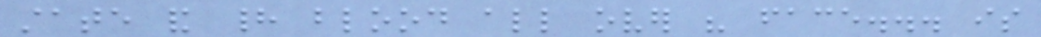state and had blood all over his face... is
